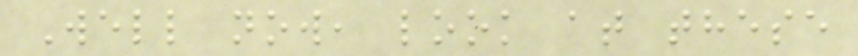Well now, look at these
